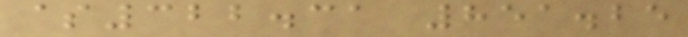$322.31 851.25
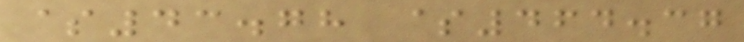$43.78 $464.37
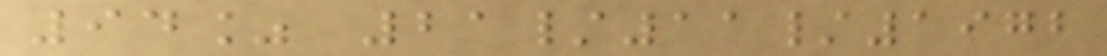94% 21/11/1972
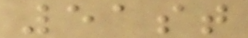51st
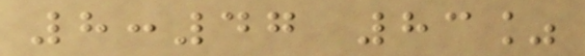8:47 83%
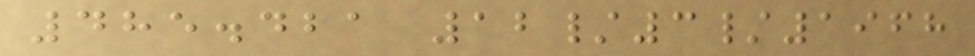485.421 12/3/1968
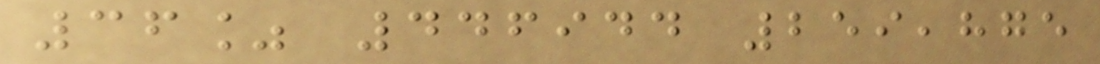36% 446944 259,875
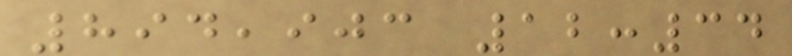894,903 12:34
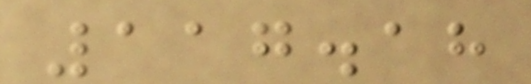117.18
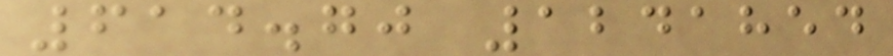614.70 1241854
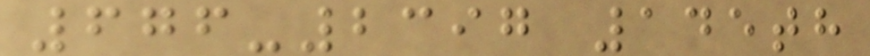676-2397 145th
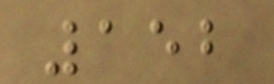152
